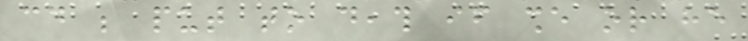could be put to death if she or he
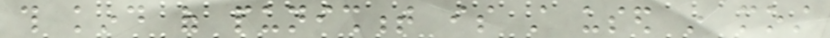this kind of punishment is still used in most
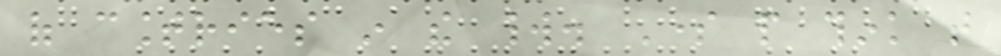of countries in the world. Some people think that
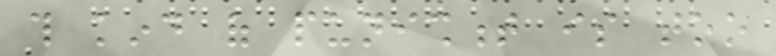this kind of punishment is too
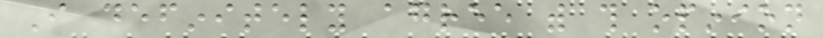I definitely agree with this opinion
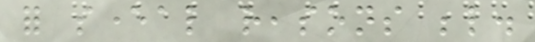for several reasons below.
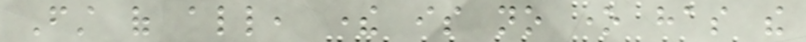First of all, there is no one has the
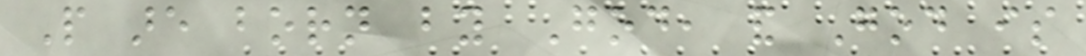People are born by God, and God is
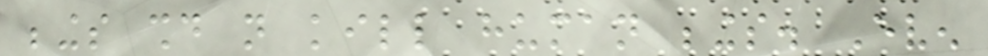beings should not kill human beings. Even
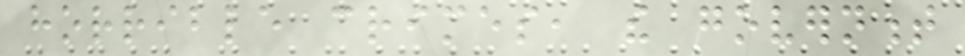horrible crimes, the government
